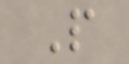P
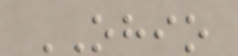OHIO
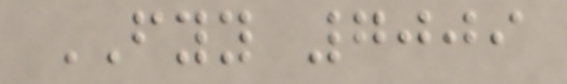FYY 7009
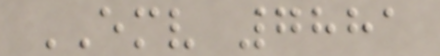EMV 7881
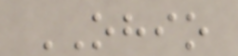OHIO
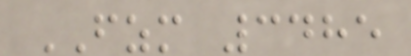FZM 3485
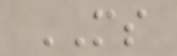MS
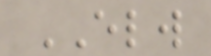ELW
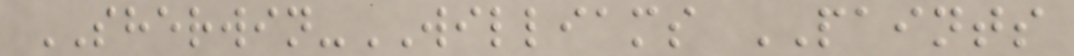SHERWIN-WILLIAMS PAINTS
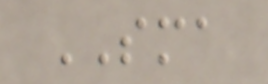SMA
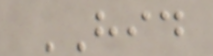HID
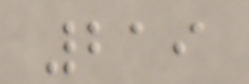219
